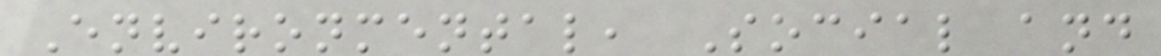Environmental, Social and
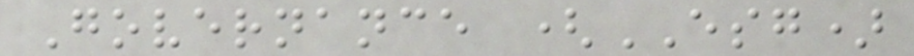Governance (ESG)
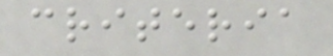criteria
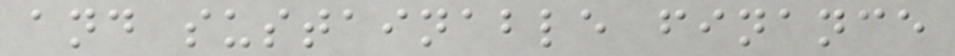and sustainable finance
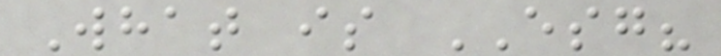What is ESG?
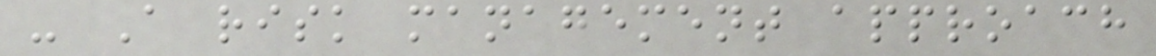- A risk management approach
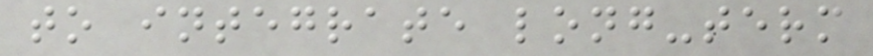to integrate long-term
